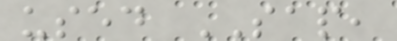used SAP,
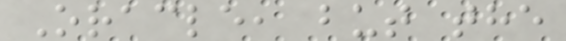Oracle, but the
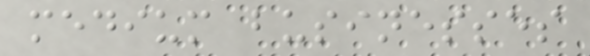medium businesses
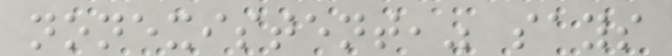nonexistent," says
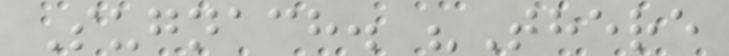Sugnach. "There
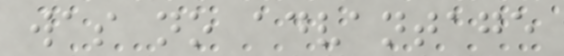was no advantage
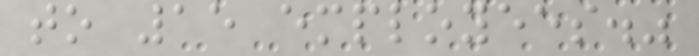to 15 employees."
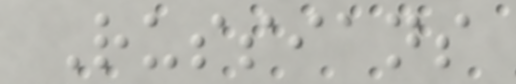Russians
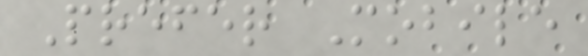Prefer Mobile
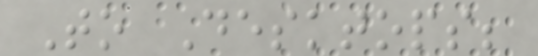To Desktops;
